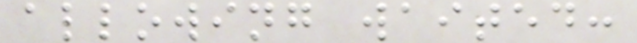allowing waited:
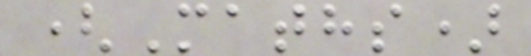(Maths)
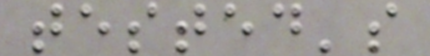tested's
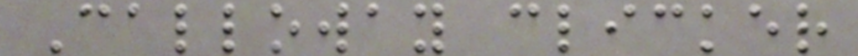Calloway clicker
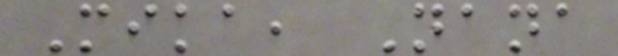Mika, Nana
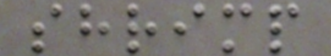shrimp
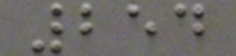254
